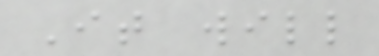It will
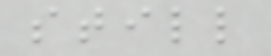still
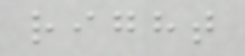right
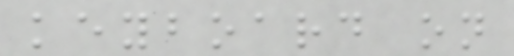keyboard on
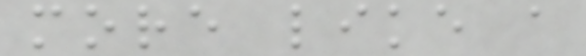more like a
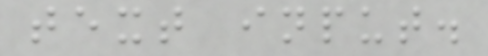text input.
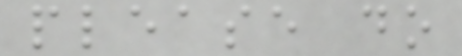please do
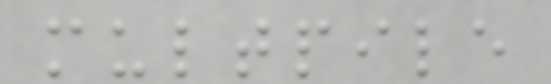multpile
